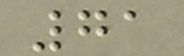71
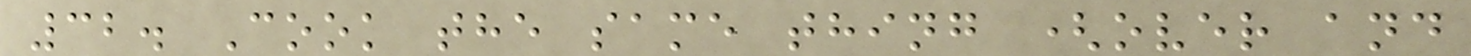32. Cook the same thing (over and
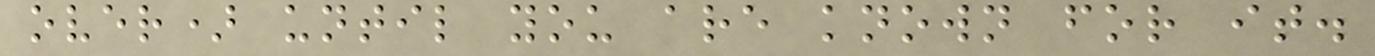over) until you are known for it.
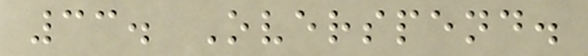33. Overspend.
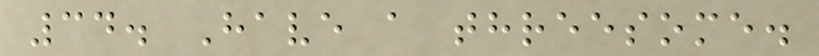34. Have a threesome.
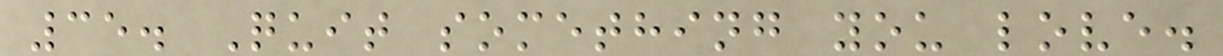35. Quit something you love.
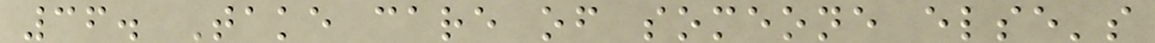36. Take care of someone else's
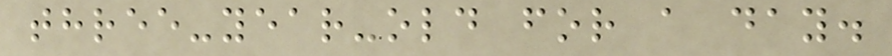three-year-old for a day.
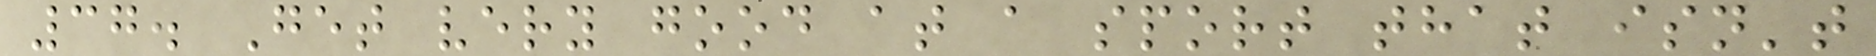37. Get very good at a sport that isn't
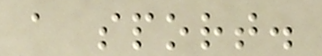a sport.
